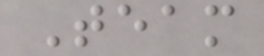Team
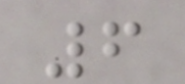6
